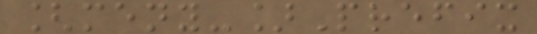[meny-]Prefix
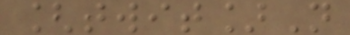[twit]N
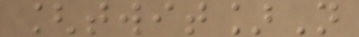[twit]N
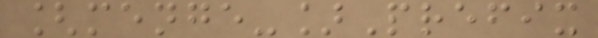[menge-]Prefix
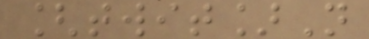[twit]N
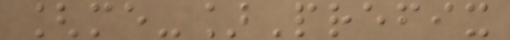[me-]Prefix
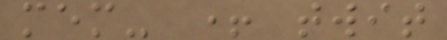mem- + twit
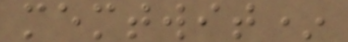memtwit*
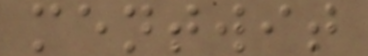mentwit
